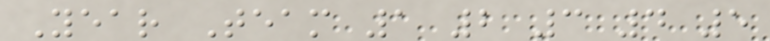Year Team 1 2 3 4 5
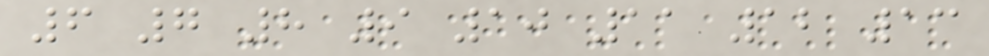6 7 8 9 10 11 12 13
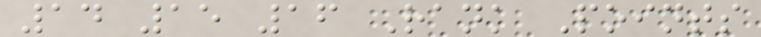14 15 16 Rank Points
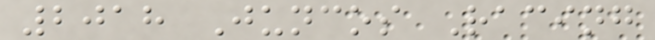2018 Juncos Racing
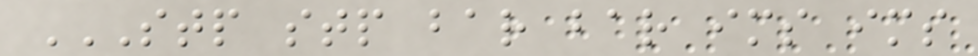STP STP BAR BAR IMS IMS
